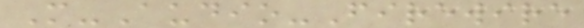M-Audio-Firewire
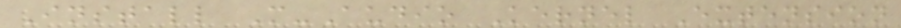Install M-Audio Kernel Extension
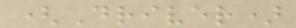(Driver)
